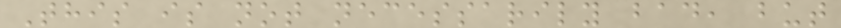This is not necessarily bad, but
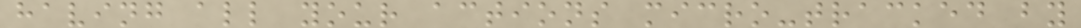having all your actions micro-tracked by
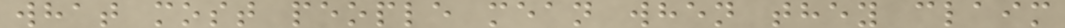what most people mean when they claim
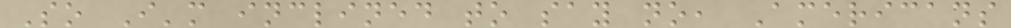So I'm inclined to say no, Americans
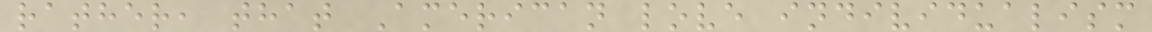rather, that American love individualism
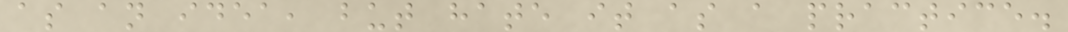as an idea, but hate it as a practice.
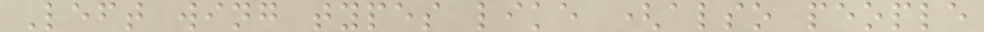Left wing types like (also people
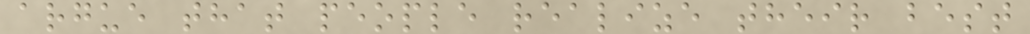argue that people realize their best
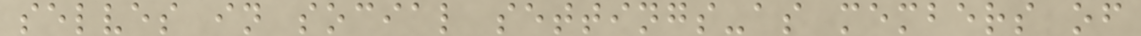selves in social settings-as members of
